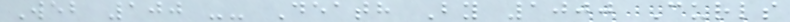Web 100 -- Death By 1000 Curls
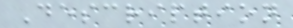Description
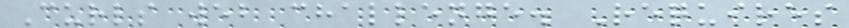Curls web challenge. Requires
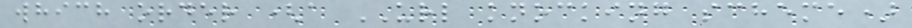which order (a URL knocking scheme)
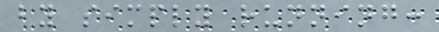by simply running:
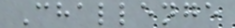Challenge
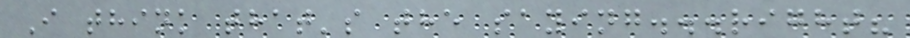I think that's the saying...right?
